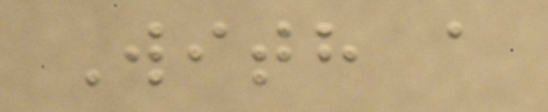With a
